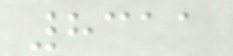8311
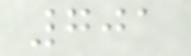701
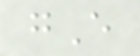gE
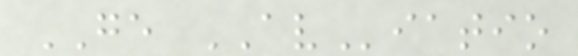GE AViatio
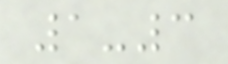1-3
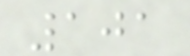101
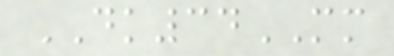DK34MM
